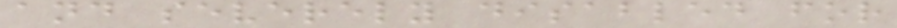and severely disabled for
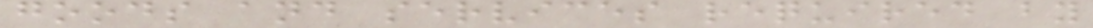goods and services required by
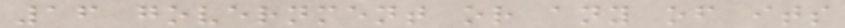16 government or any of its
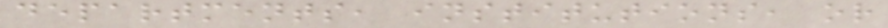departments, institutions, or
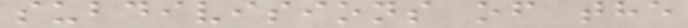subdivisions of the
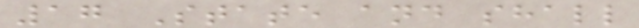17 State and shall
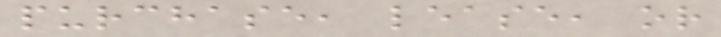purchase, lease, or
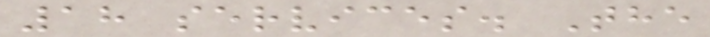18 services. The
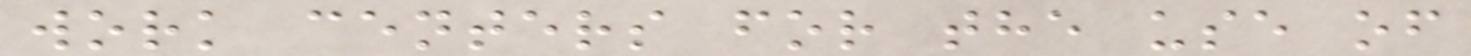work centers for the use of
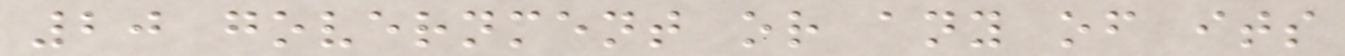20 government or any of its
